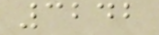3242
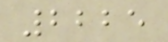2225
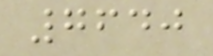7640
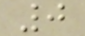0
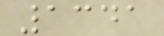1341
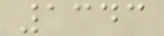1343
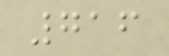716
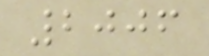2006
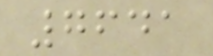7641
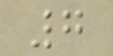7
